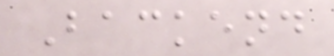Backend
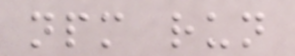npm run
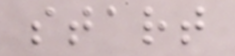start
